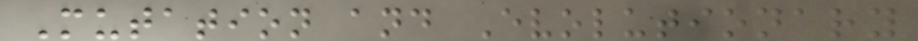Mutation and Evolutionary
